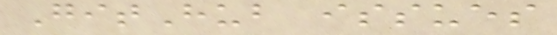GitHub issues
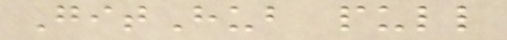GitHub pull
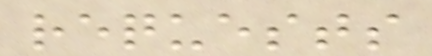requests
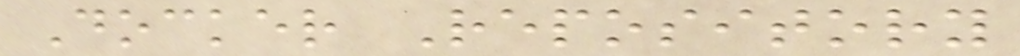Docker Repository
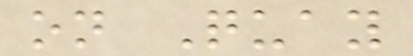on Quay
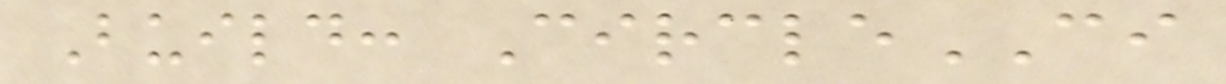Build: CircleCI
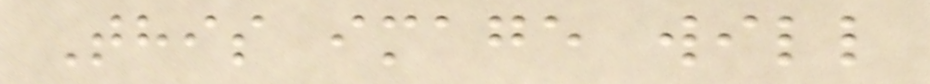This image will
